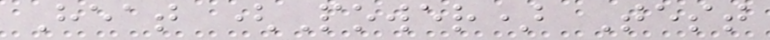Heat (Power) Test
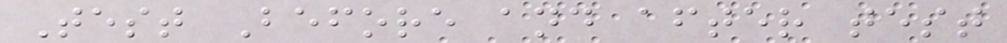Test Before and after test
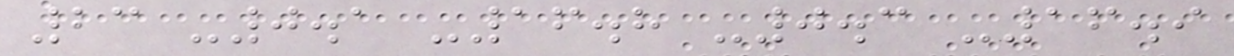23 -0.1 -16.8 -0.3 -16.9
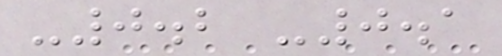-0.2 -0.1
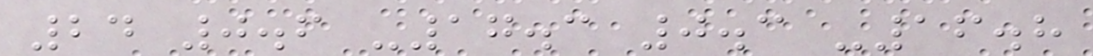24 0.6 -17.3 0.3 -16.8
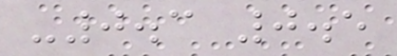-0.3 0.5
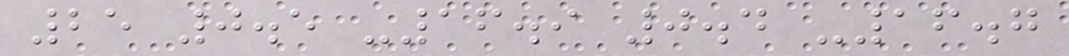25 0.5 -16.9 0.4 -16.7
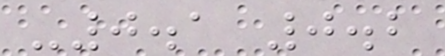-0.1 0.2
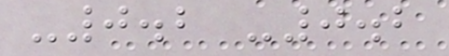-0.2 -0.2
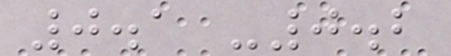0.1 -0.2
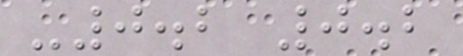-0.2 0.2
